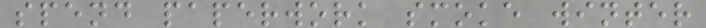spend paperwork smoke winter
